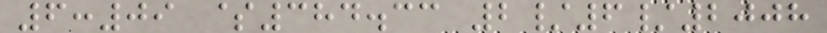6:09 $384.33 2/6/2008
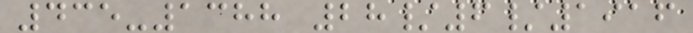435-1388 28/6/1916
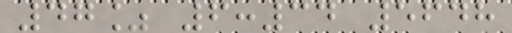47% 6:34 5648
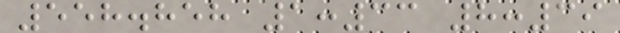558.858 1:33 8:39
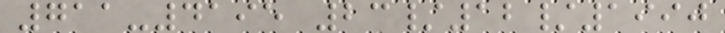711-4195 23/12/1990
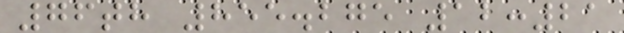76th 855.275 12:21
